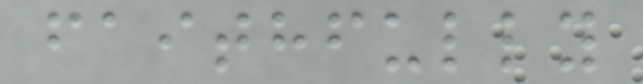faithfully
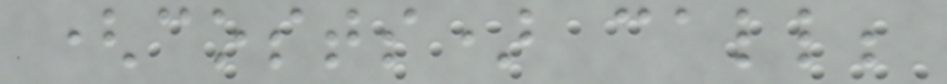(costs) call;
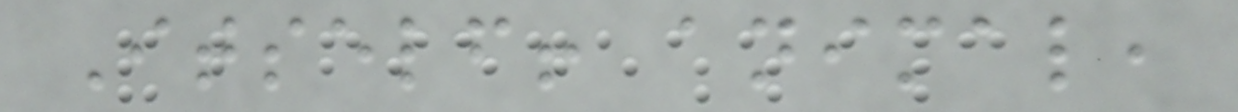Itself! animal,
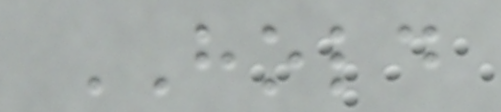HOLD
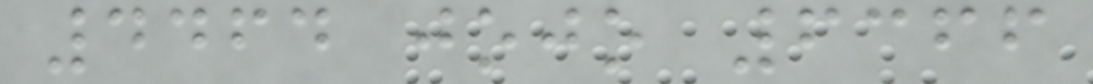4464 jojo 6366
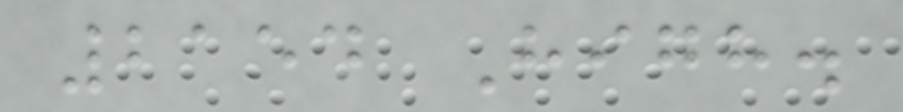2154 High.
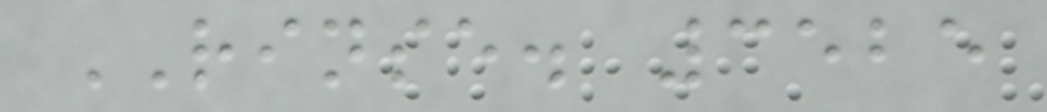RINSE. 3525
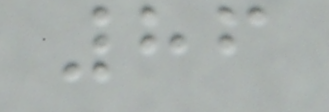86
